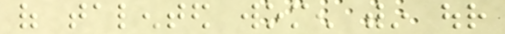of talented women within our
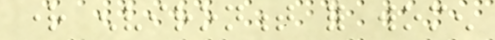right environment for women
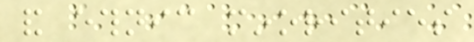and ethnic minorities
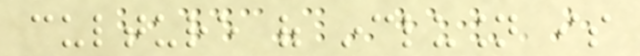culture of inclusion is
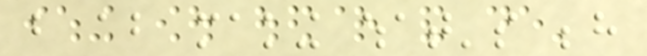but about making what's behind
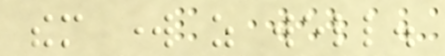them work as well.
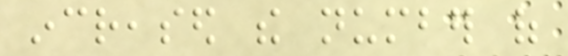increased the number of
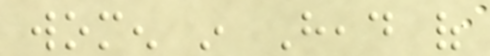women in Head of
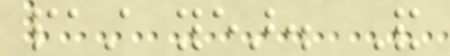past year. And
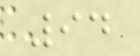94
